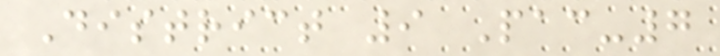District 9 Pac-7
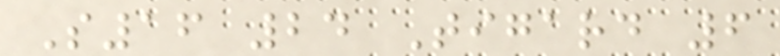S16 24 Tigard 6
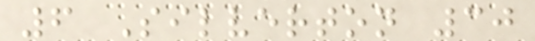6 Silverton 30
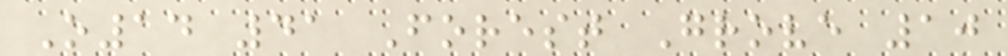O14 41 Forest Grove 10
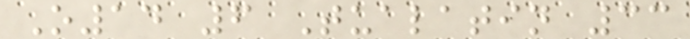O14 6 Tualatin 33
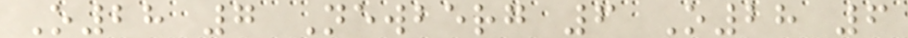O28 7 Newberg 6 O28 6
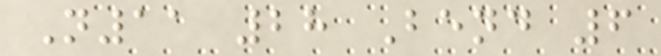N11 28 Bend 6
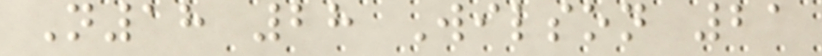N18 28 Wilson 21
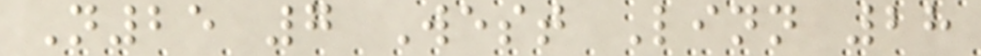N25 7 West Linn 28
